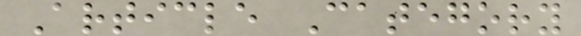Article Category
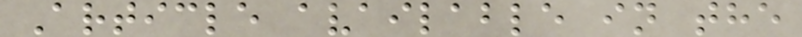Article available in the
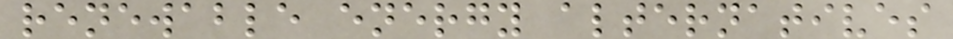renewable energy alternatives
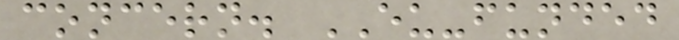concern. EU-funded
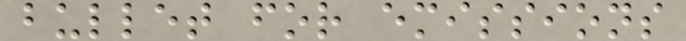bullet for emissions
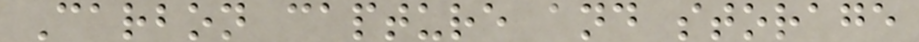Carbon capture and storage
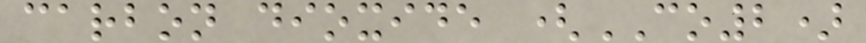carbon dioxide (CO2)
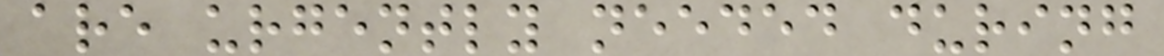are urgently needed during
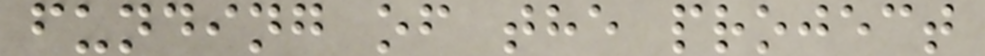funding of the project
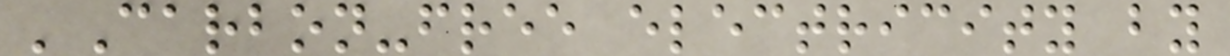'Carbon-free electricity by
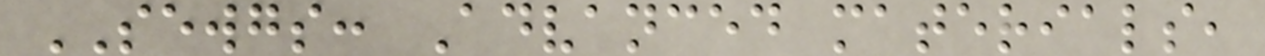SEWGS: Advanced materials,
